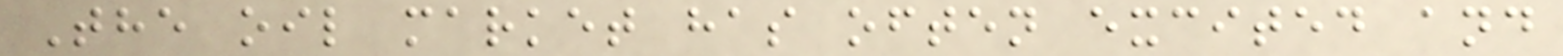The oil market has often excited and
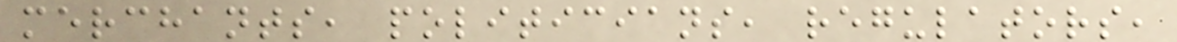merchants, politicians, regulators,
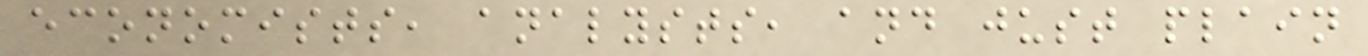economists, analysts, and just plain
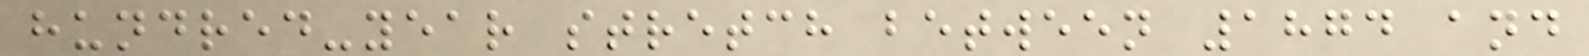hundred-year stretch between 1874 and
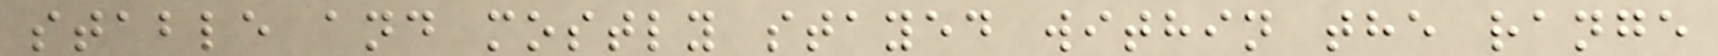stable and mostly stayed within the range
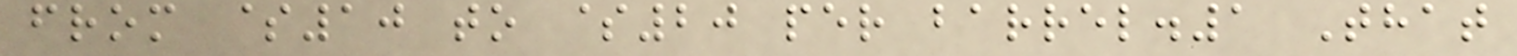from $10 to $20 per barrel.1 That
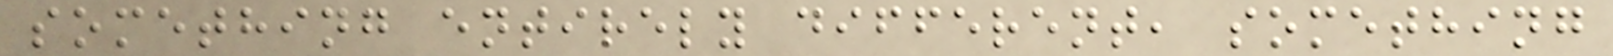something entirely different, something
